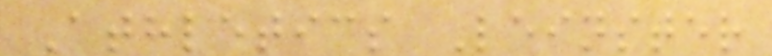Athletics Leinster
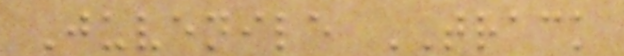Juvenile TRACK
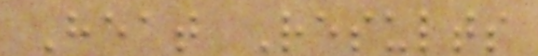Heat Results
